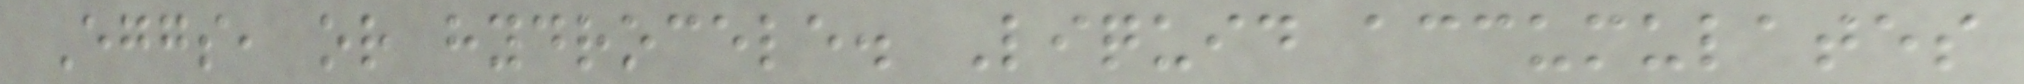Eggs, or hydrocele. Liquid accumulates
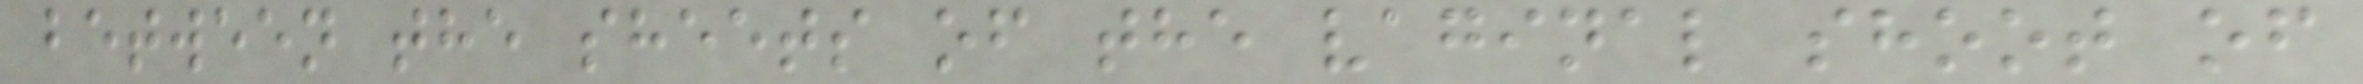between the sheets of the vaginal shoot of
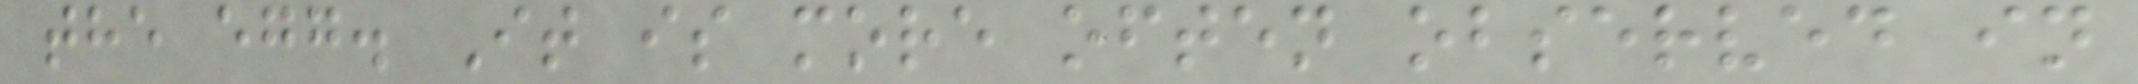the egg. It is more often observed in
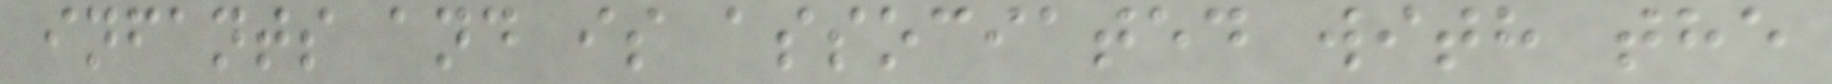infants and is associated with the
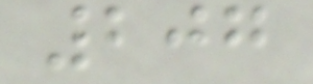207
